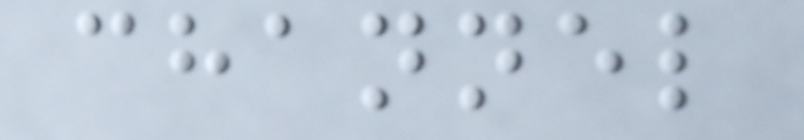channel
